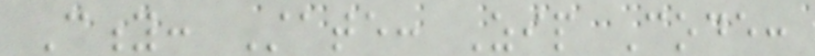City: State: Zip Code:
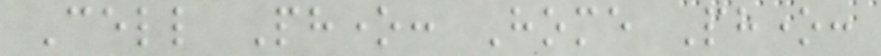Cell Phone: Home Phone:
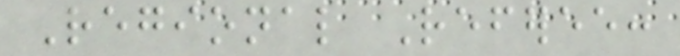Regional Referee:
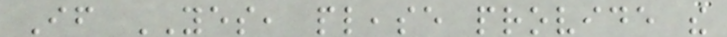If YES, please provide the
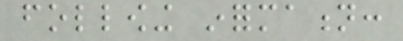following information:
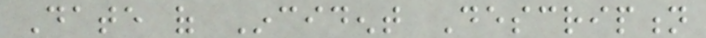Date of Incident Description
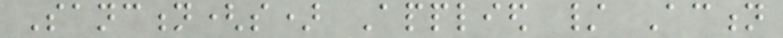Sanction(s) Applied / Action
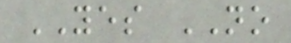YES NO
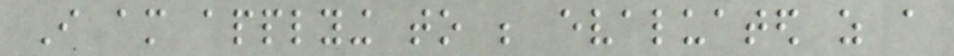I am applying to be evaluated as a
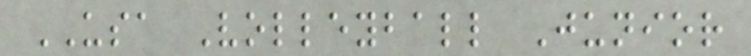USA Volleyball Junior
